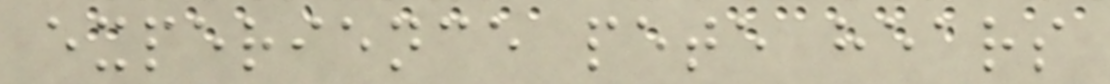experience pete hears
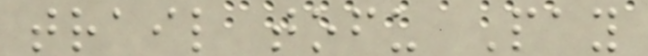trail tofu Pay
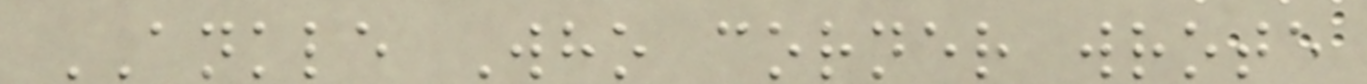ANKLE Who corner wrote
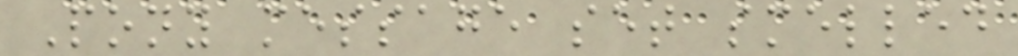Pony message set smelled
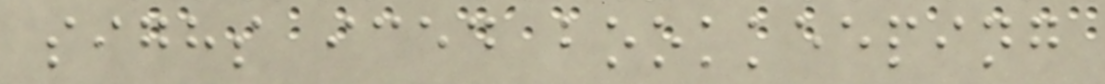sighs iced bookkeeping
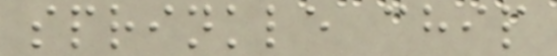sprinkle chip
